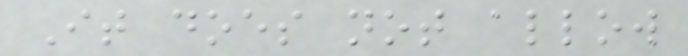It does not allow
